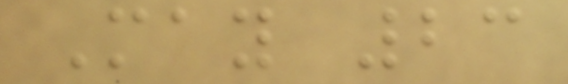May 23
